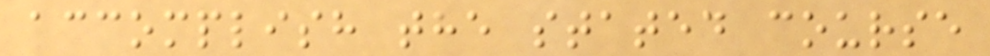accomplish the stated course
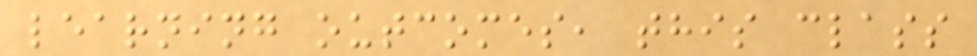learning outcomes, this class
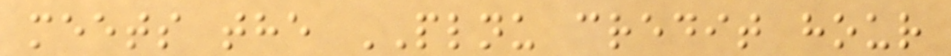meets the PLNU credit hour
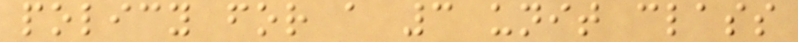policy for a 3 unit class
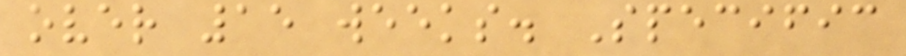over 15 weeks. Specific
